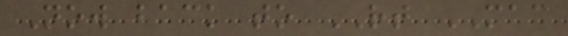Now back to RT MAC
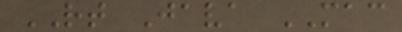RT Java MAC
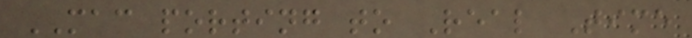MAC porting to Real Time
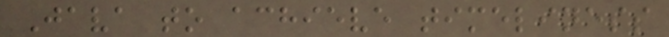Java to achieve timeliness
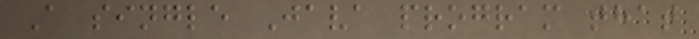A single Java program that
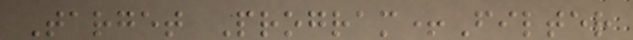Target Program+Filter
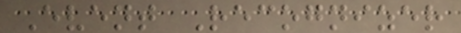Event Recognizer
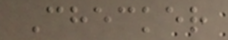Checker
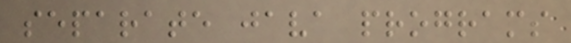separate java programs
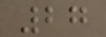27
